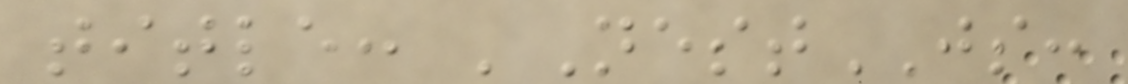title: 'NestJS:
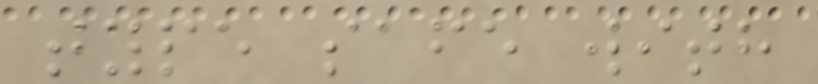type safe with
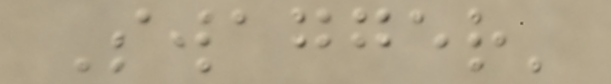Swagger'
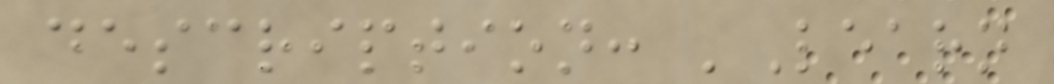description: 'Learn
